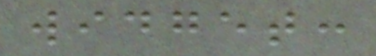widget:
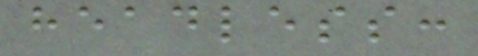headless:
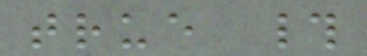true #
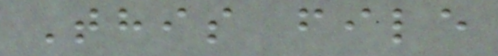This file
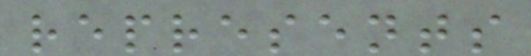represents
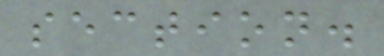section.
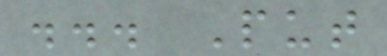... Put
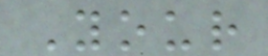Your
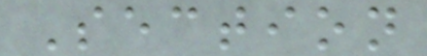Section
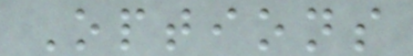Options
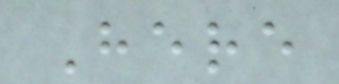Here
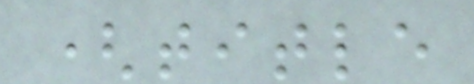(title
